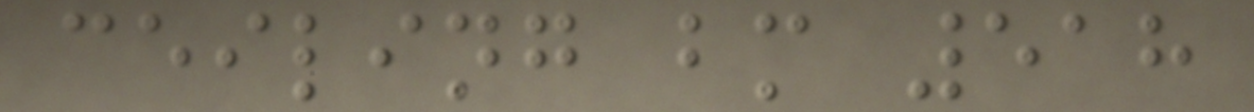ceiling bm 518
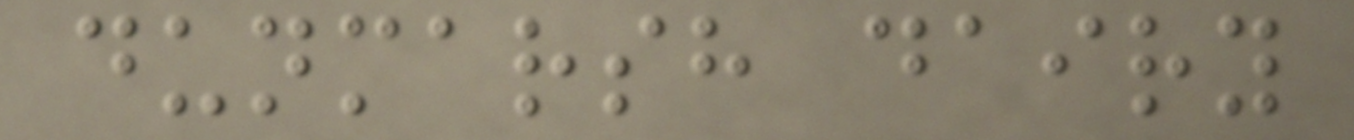dunmarsh dairy
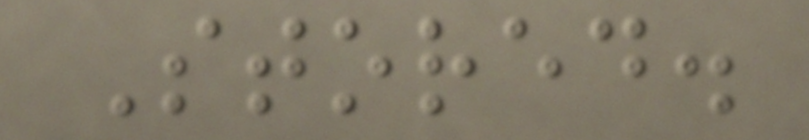Stored.
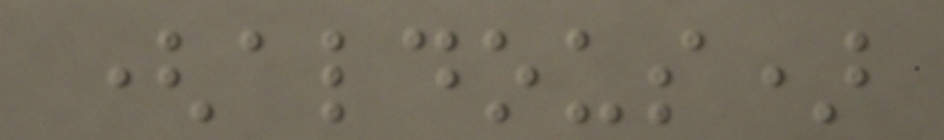(aldous)
